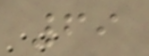69
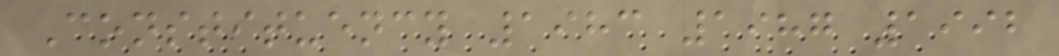Constituency 1983 1987 1992
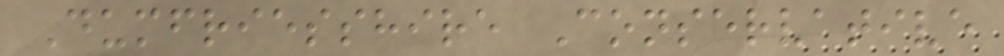Dumfriesshire Conservative
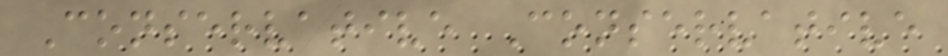Conservative Conservative
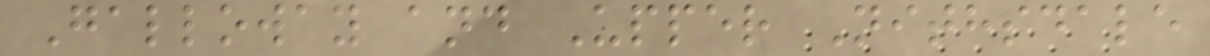Galloway and Upper Nithsdale
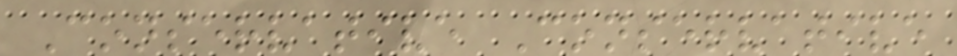Conservative Conservative
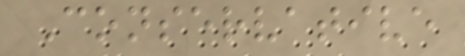Conservative
